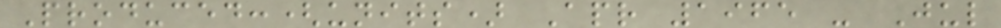Produced:(units) Apr 1965 - Jul
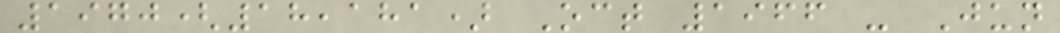1970(18,181) Oct 1966 - Jun
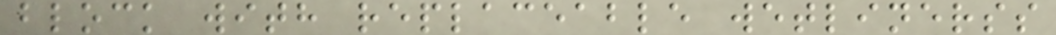block with replaceable wetlinerss
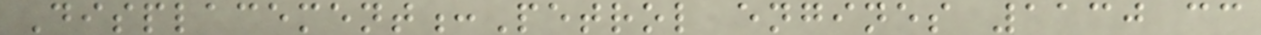Displacement:Petrol engines 1130 cc
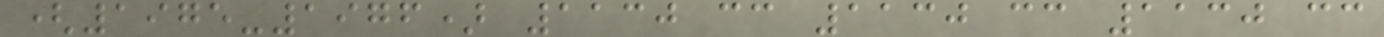(1975-1976) 1130 cc 1130 cc 1130 cc
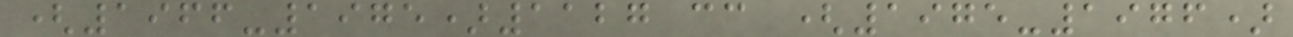(1966-1975)1127 cc (1975-1976)
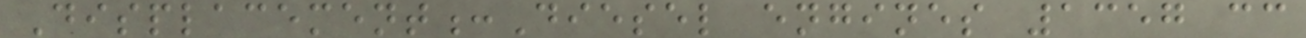Displacement:Diesel engines 1357 cc
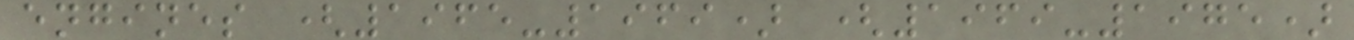engines (1965-1969) (1969-1975)
